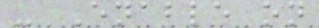- Enable on
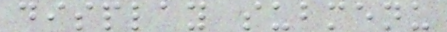display submenu
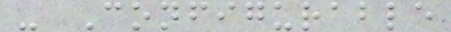- Configurable
